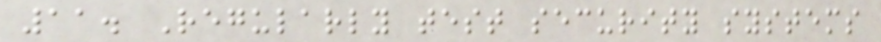11. Regularly test security systems
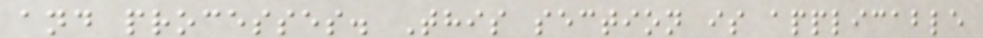and processes. This section is applicable
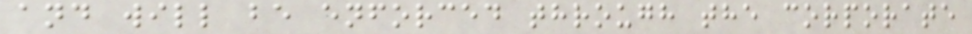and will be enforced through the corporate
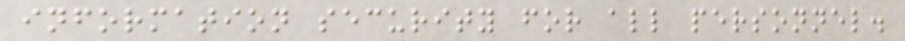information security for all personnel.
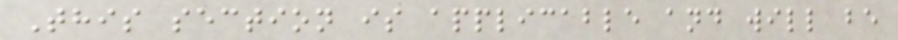This section is applicable and will be
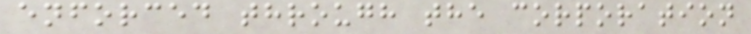enforced through the corporation
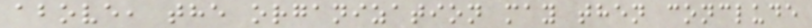above, the organization may then conclude
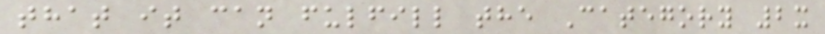that it can fulfill the Category 2x
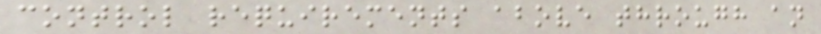control requirements above through an
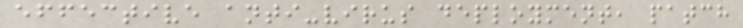effective anti-virus deployment, patch
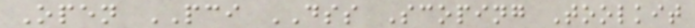Open PCI DSS Scoping Toolkit
